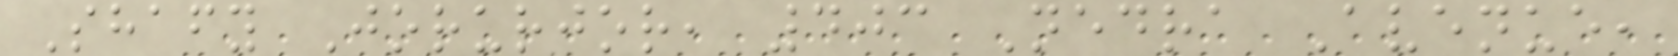Shafy Jorurjor, 403 Nedra Avenue,
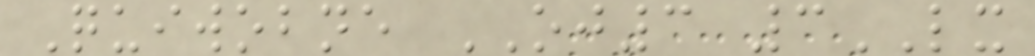Quiwobne OJ3 3LX
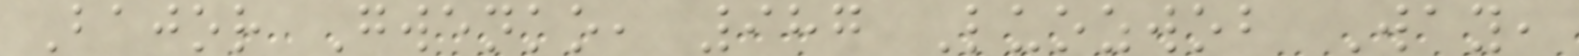Bajor Gwenko, 987 Luozwob Way,
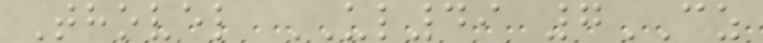Thovel UL49 7CZ
